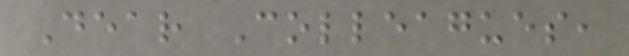Dear Colleagues,
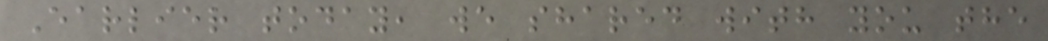Earlier today, we shared with you the
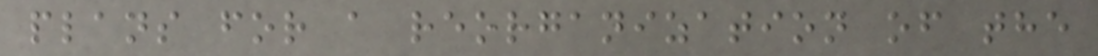plans for a reorganization of the
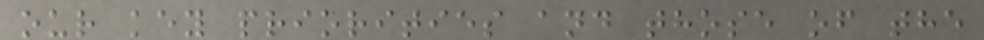our key priorities and those of the
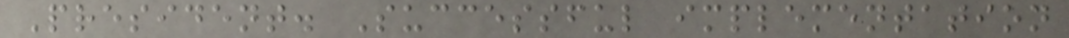President. Successful implementation
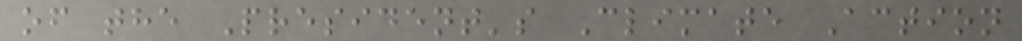of the President's Climate Action
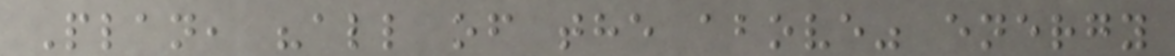Plan, "all of the above" energy
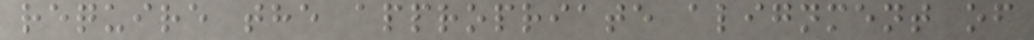require the appropriate alignment of
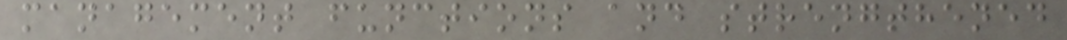management functions and strengthened
